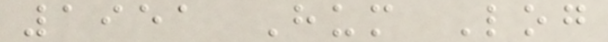1951 Hum Log
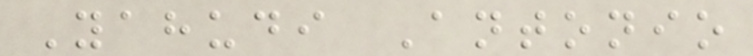Yahudi Antonio
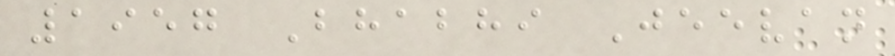1957 Bhabhi Jeevan
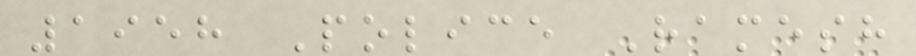1958 Police Ramesh
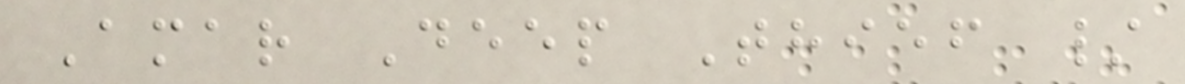Amar Deep Thief /
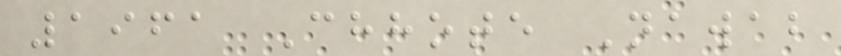1961 Chhote Nawab
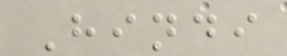Hindi
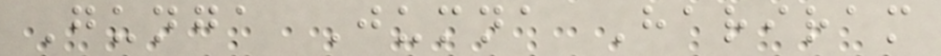Gunga Jumna Hariram
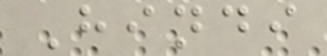Hindi
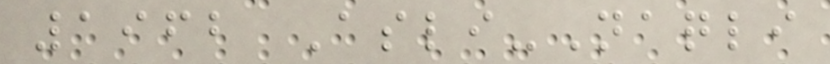1962 Asli-Naqli
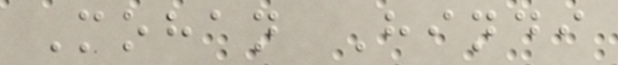Mohan Hindi
